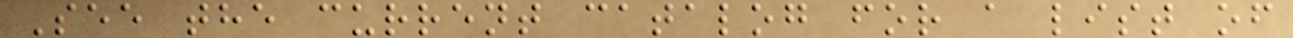See the current catalog for a list of
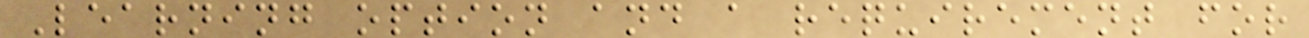Learning option and a requirement for
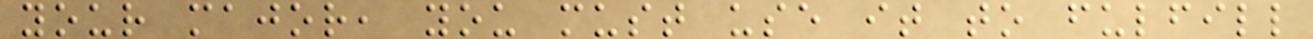your major, you must use it to fulfill
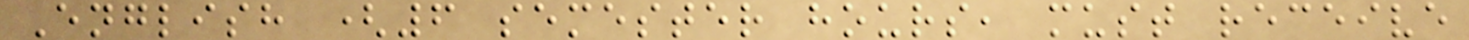English (6 semester hours, must receive
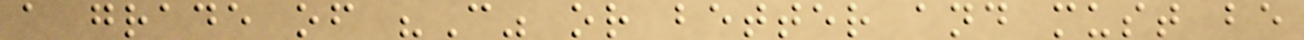a grade of "C" or better and must be
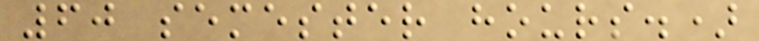60 semester hours.)
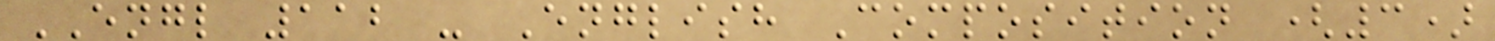ENGL 112 - English Composition (3)
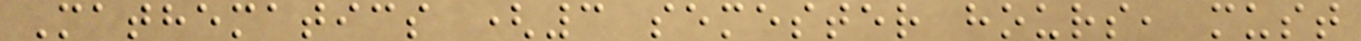Mathematics (3 semester hours, must
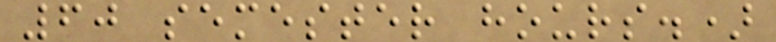60 semester hours.)
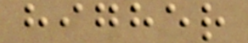higher
